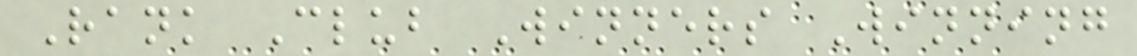Rank Club Winners Winning
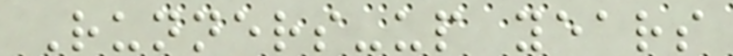Runners-up years
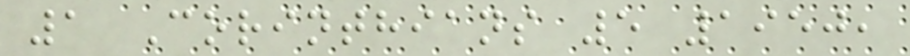1 Corinthians 5 1950,
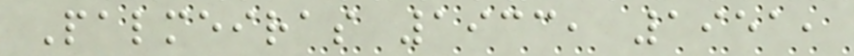Palmeiras 1933, 1951,
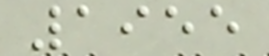1955
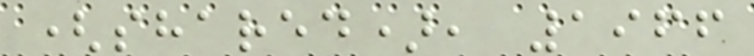(shared), 1966
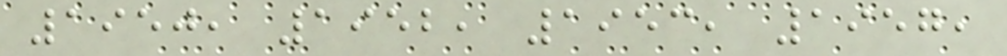1950, 1952, 1953, 1957,
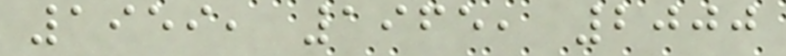1959, 1965, 2000
